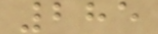285
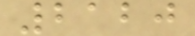2120
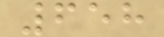658
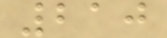210
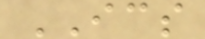ICS
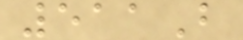511B
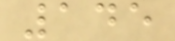145
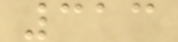313
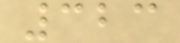323
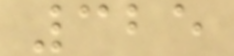325
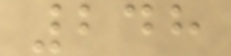248
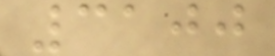3100
